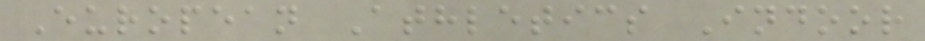European Athletics Indoor
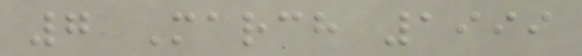7 March 1999
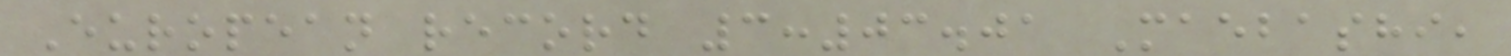European record 3:03.01 Maebashi,
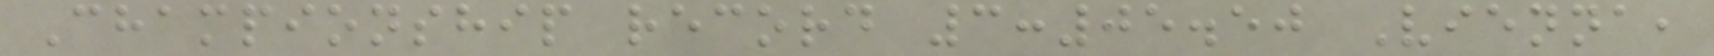Championship record 3:05.50 Vienna,
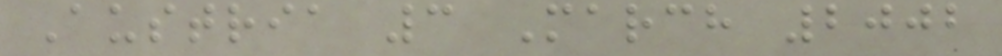Austria 3 March 2002
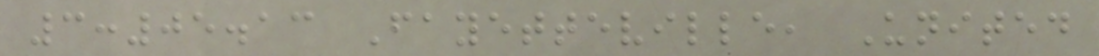3:05.13 Fayetteville, United
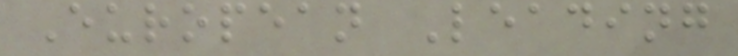European Leading
